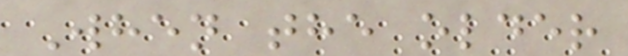When the older
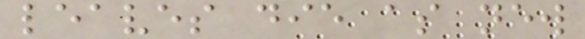leaves die as new
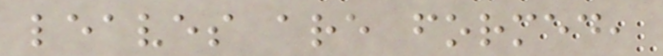leaves are formed,
